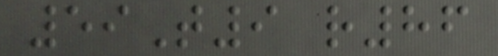59T9 r86
